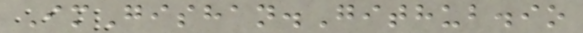ImGishan.Github.io
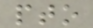pto
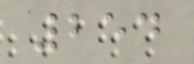254
